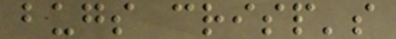bugs crisp's
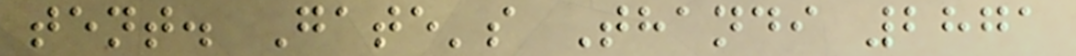tent. Gate's Thandi 2871
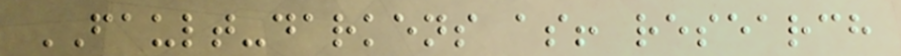FAULT-darkens as! research
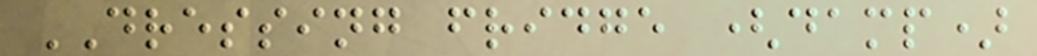DRESSING fridge (damp)
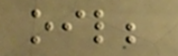oil;
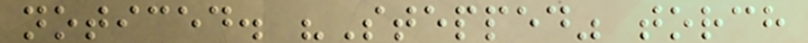noticed. "Stepped" torch
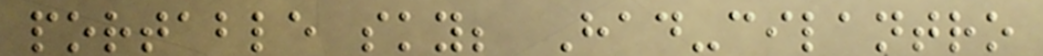portable sky; Had-cilantro
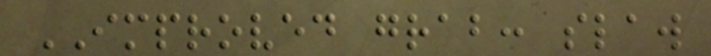IMPROVED grab: slaw
